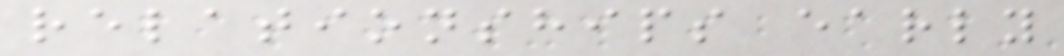relationships early
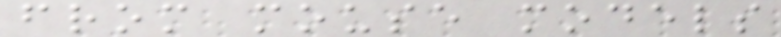from mouse models
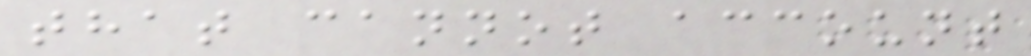that cannot account
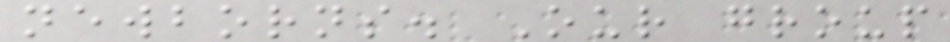newborns. Our group
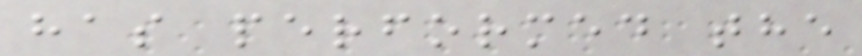has performed the
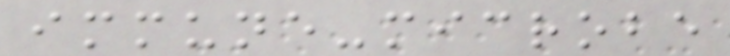immune-microbe
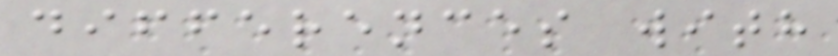differences with
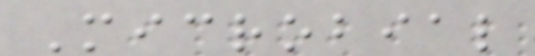Microbial
